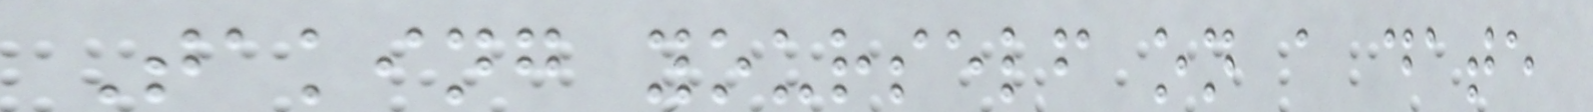Taking yourself on a date
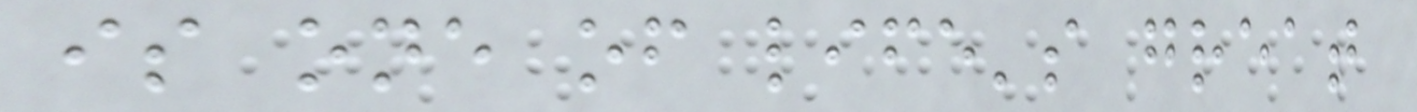is one of life's great
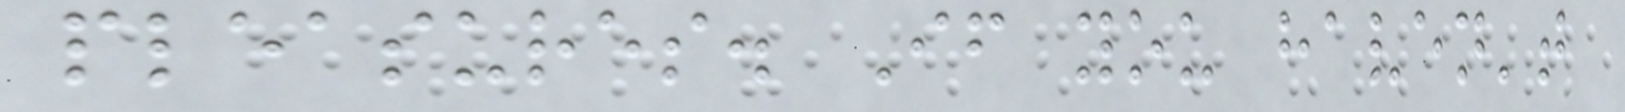pleasures. If you haven't
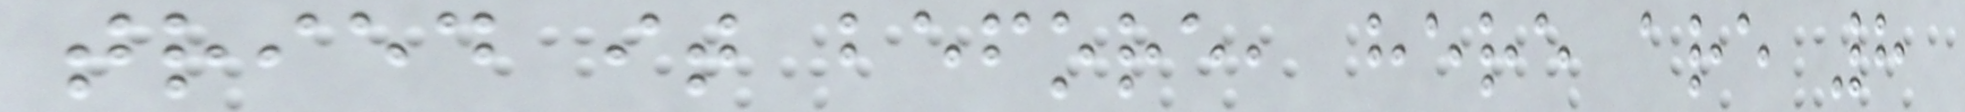tried it before, here are 8
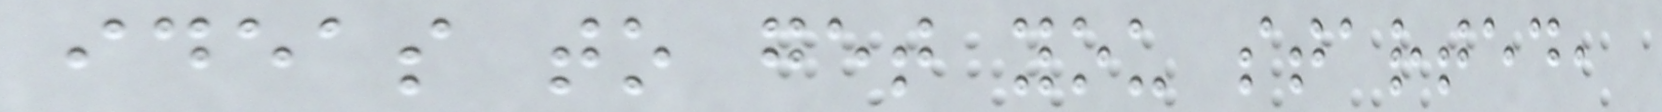ideas to get you started,
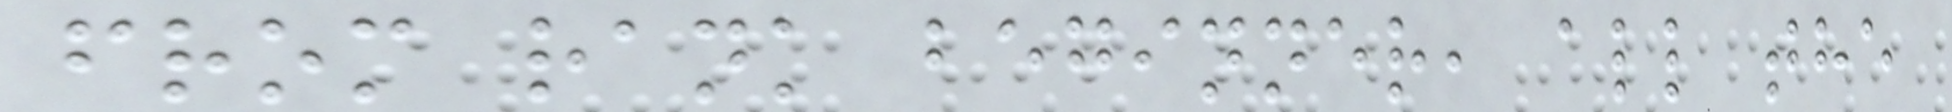from rank beginner, all the
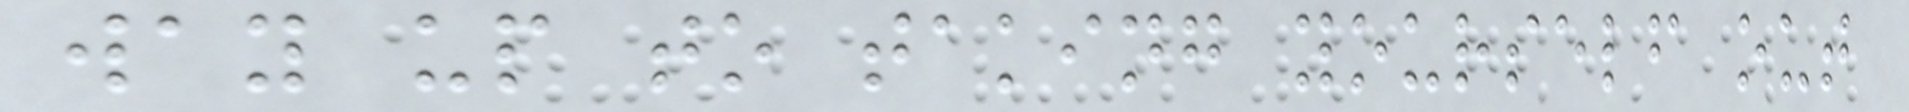way up to taking yourself out
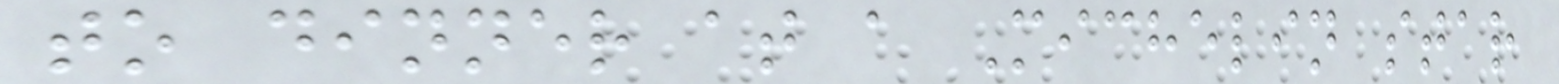to dinner at a Michelin star
